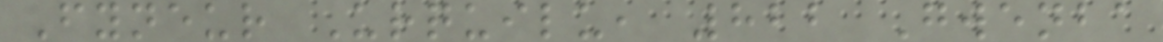Fyneur Urquilu, 822 Gwenba
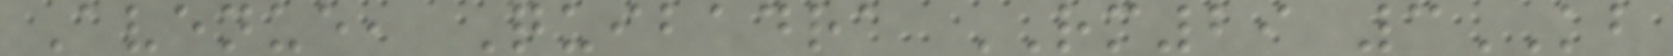Avenue, Quibadra RM29 3KB
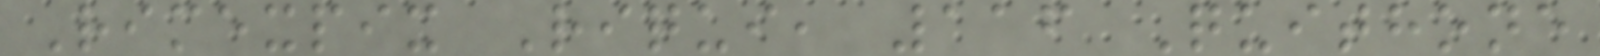Rimexpix Riqui, 116 Quithone
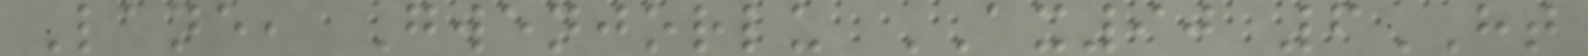Lane, Gwenjorlu AX90 6HT
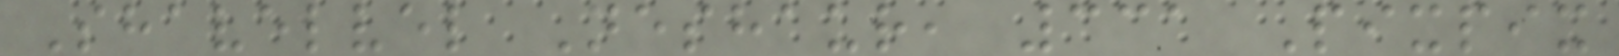Shavelvel Neshaur, 331 Pixpix
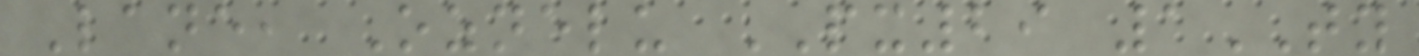Lane, Oznelu PX29 1TY
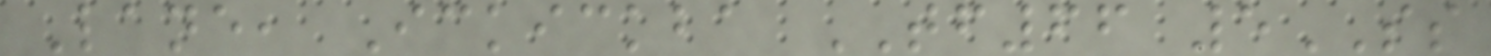Lane, Ickickba TF66 5SS
